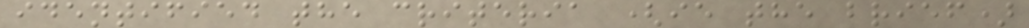identified the criteria (ie the brief)
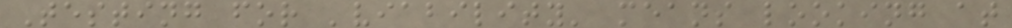Testing for 'viability' means looking at
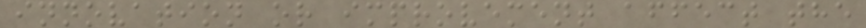innovation or improvement affect the
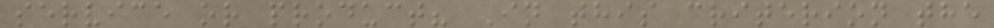service or product? In this criterion the
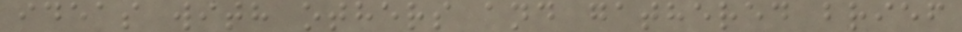ideas with others and gathered brief
